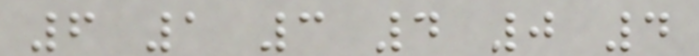6 1 3 4 0 4
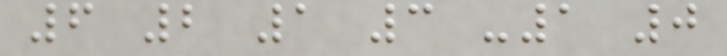6 2 1 3 -1 0
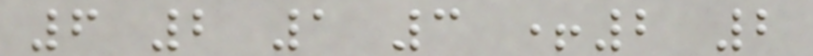6 2 1 3 +2 2
